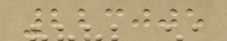223005
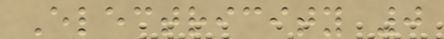Electricity 0
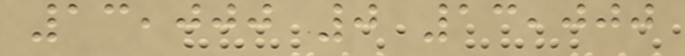13,000 0 13,000
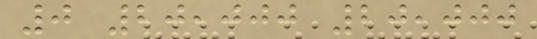0 20,000 20,000
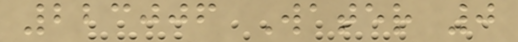223006 Water 0
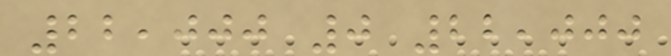22,000 0 22,000
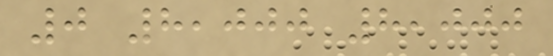0 8,000 8,000
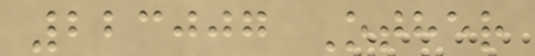223007 Other
